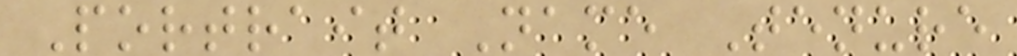Portrait Name Tenure
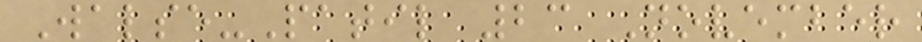Walse-Patil 23 November
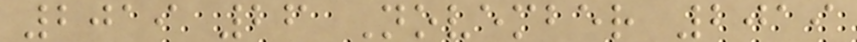2019 26 November 2019
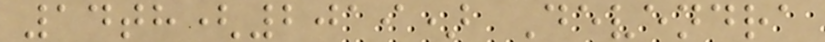14th(2019) Devendra
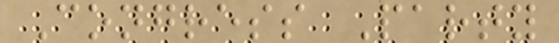Congress Party
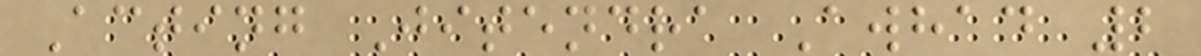Acting Jitendra Awhad 2
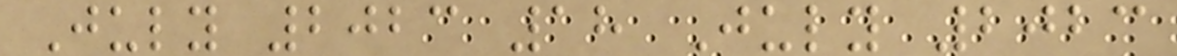July 2023 18 July 2023
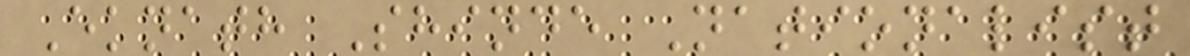Eknath Shinde Nationalist
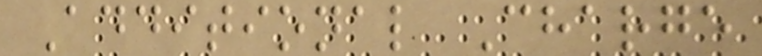Additional Charge
